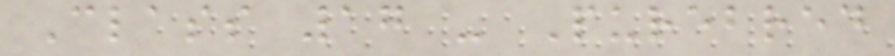Class 17 - Purebred
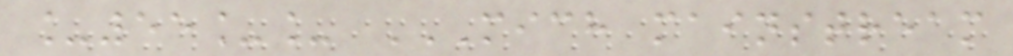_55__ MICH MAINSTREAM
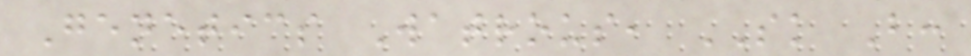Genetics Watrous, SK B:
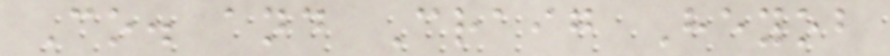Co. and Craig Heyob
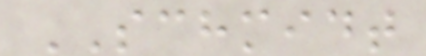SCHMIDT
